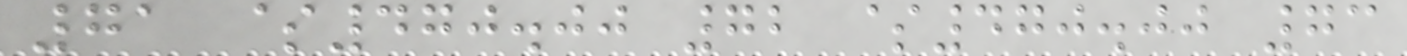71 $470.00 72 $470.00 73
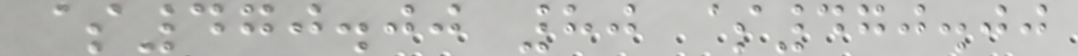$470.00 80 $470.00
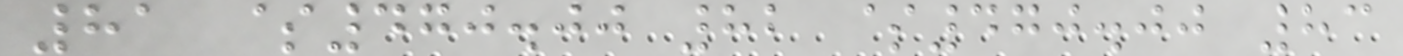81 $470.00 82 $470.00 83
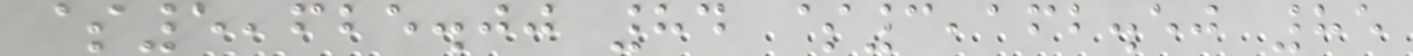$5,625.00 84 $3,162.50 85
